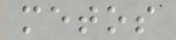metos
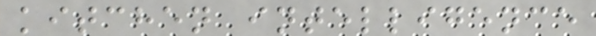kitchen intelligence
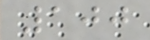100
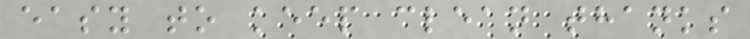easy to keep clean thanks
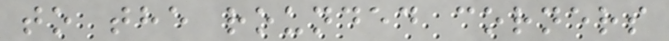to the rounded corners
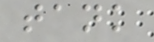tank
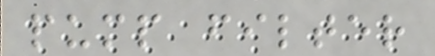pump filter
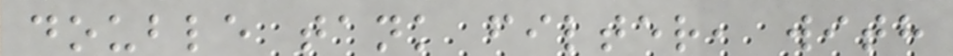double tank filter, with
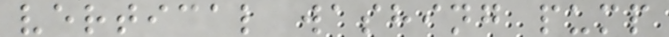vertical washing pump
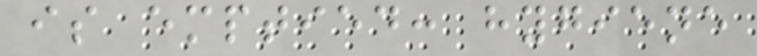is emptied: hygiene
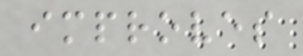improves
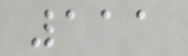111
